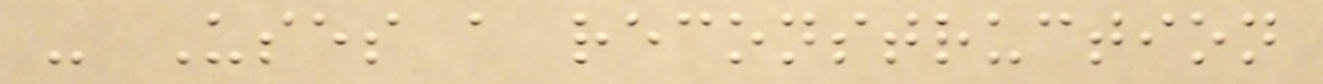- Uses a reconstruction
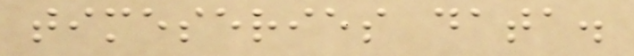timeseries data.
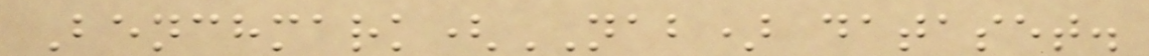Benchmark(NAB) dataset.
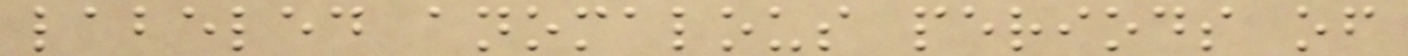labeled anomalous periods of
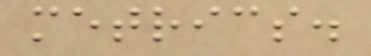metrics.
